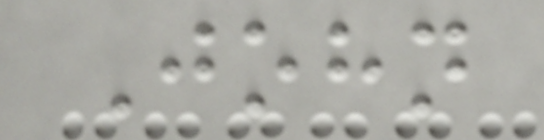John
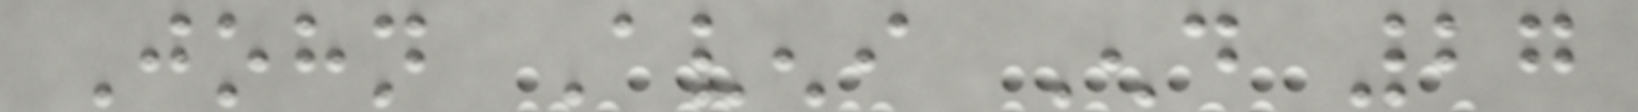John Aveni End 27
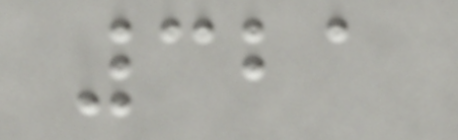321
